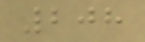208
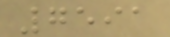7591
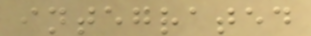integrated
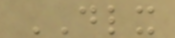DLX
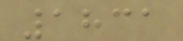1831
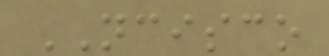NCISCO
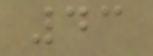43
